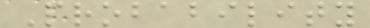Probability
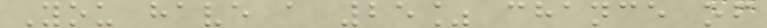You have a 25% chance of
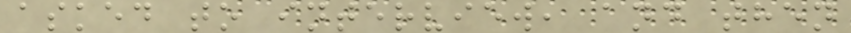asked to interview, and then
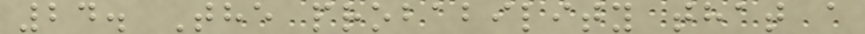24. The probability that a
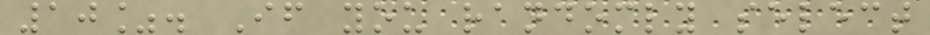10%. If you randomly select
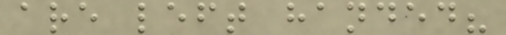are left handed?
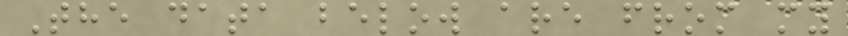The data below are from my
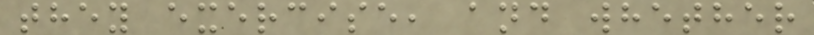they exercise, and whether
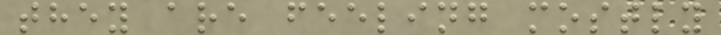they are feeling mostly
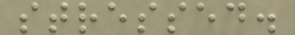stressed.
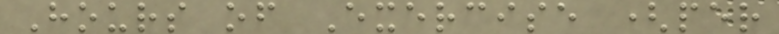Hours of Exercise (per
